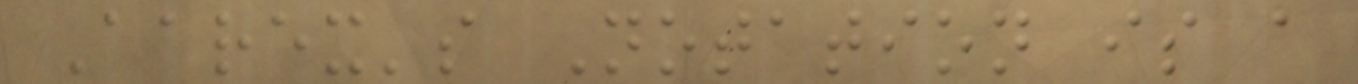Aarex's Notation is a
